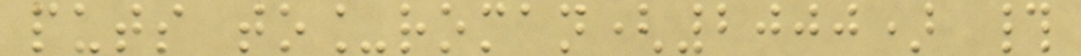puts to_roman(2000) #
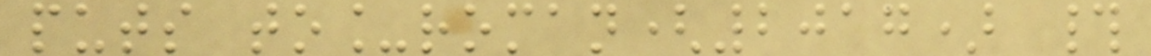puts to_roman(2017) #
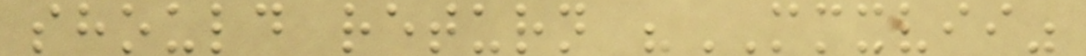should return "MMXVII"
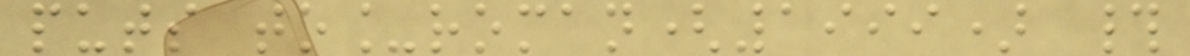puts to_roman(1999) #
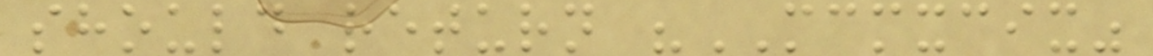should return "MCMXCIX"
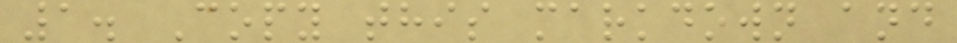1. Copy this markdown and
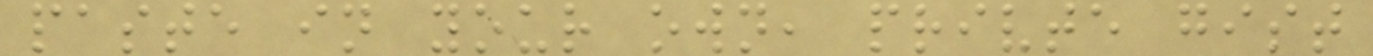paste in your own, privte gist
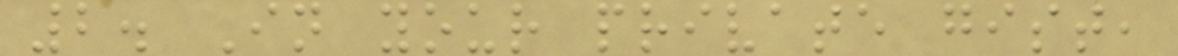2. In your private gist,
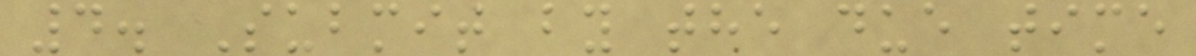4. Submit by the due time
